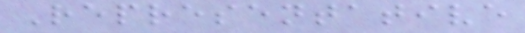Representative
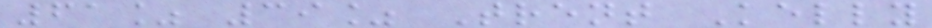61% 39% Trent Kelly
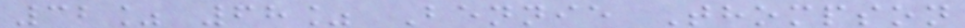32% 68% Bennie Thompson
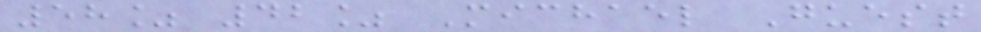58% 42% Michael Guest
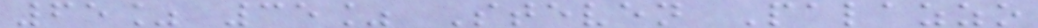65% 35% Steven Palazzo
